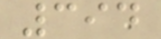394
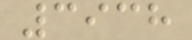3938
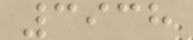3938
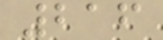216
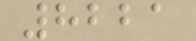8221
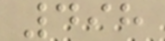498
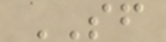SF
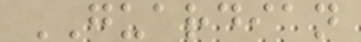GUARDIAN
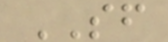SF
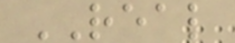REAL
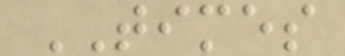TIMES
